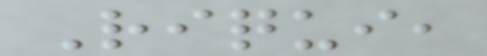Riqui,
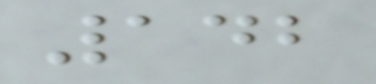142
